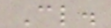Cl.
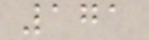171
